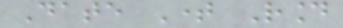Date Time Round
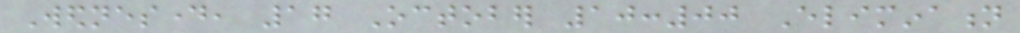Wednesday, 17 October 10:00 Elimination
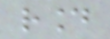round
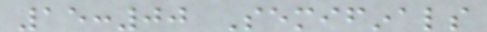15:00 Semifinals
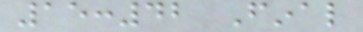15:42 Final
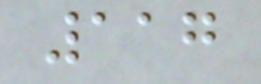117
